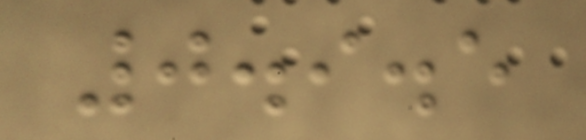0.9.5
